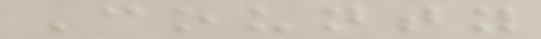County
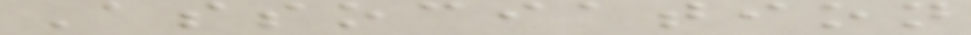Association
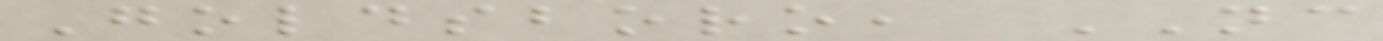Goldsboro, NC
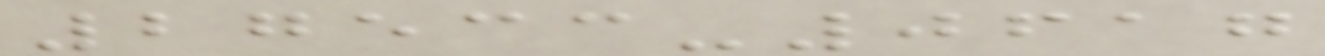27533-0617
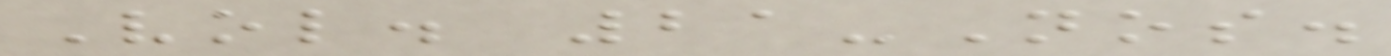Vol. 21-Nos.
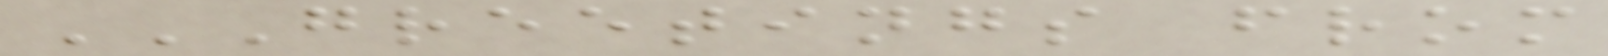GREETINGS FROM
